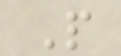P
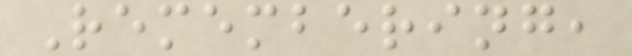Remembering,
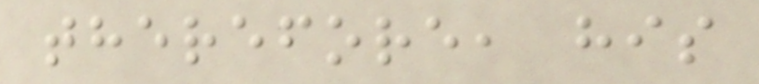therefore, his
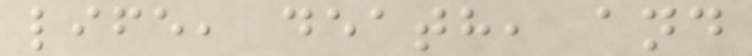life, death, and
